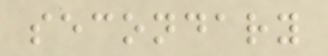secondary
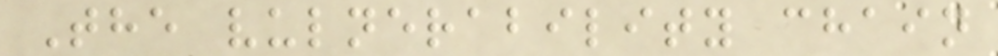The vulnerability chain
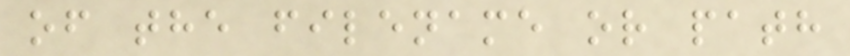of the filename or path
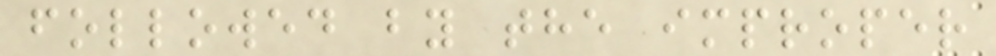followed by the improper
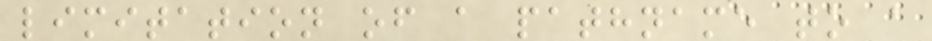limitation of a pathname to a
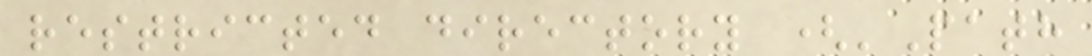restricted directory ('Path
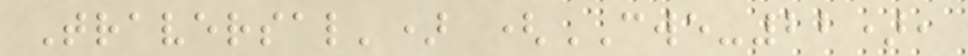Traversal') (CWE-22),
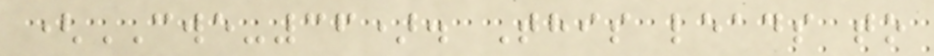(CWE-36). This leads to
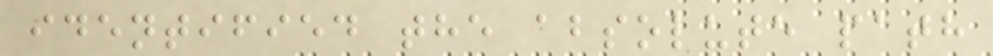identified the absolute path
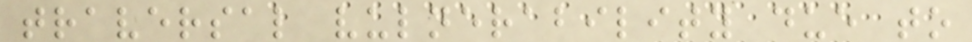traversal vulnerability due to
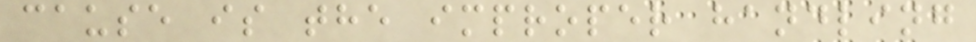cause is the improper handling
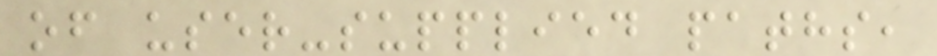of user-supplied paths,
